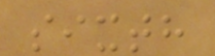sixth
